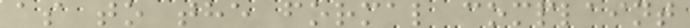as to the formal complaint
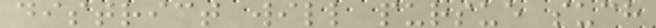district will pursue such
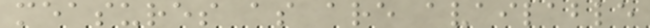measures as are available
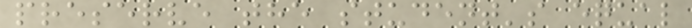preserve the student's equal
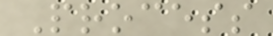Process
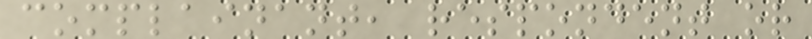complainant, respondent or
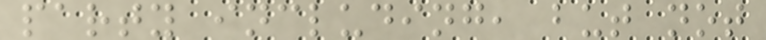party including, but not
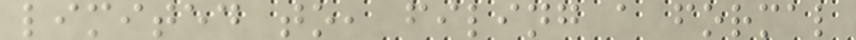limited to, filing a formal
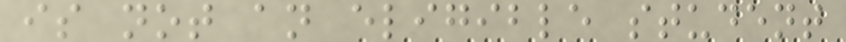is not an eligible student
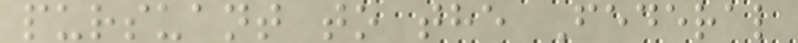pursuant to the Federal
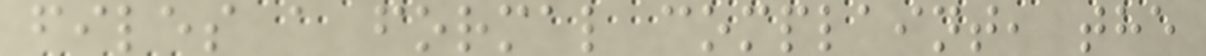files a formal complaint, the
